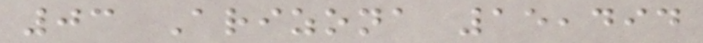03 Arizona 15,494
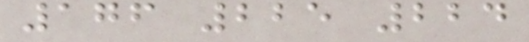176 225 224
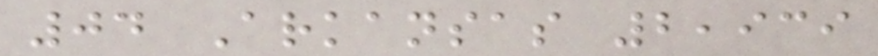04 Arkansas 2,939
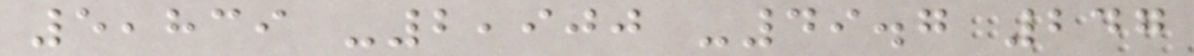5,839 -2,900 -49.7 247
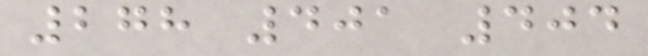278 401 404
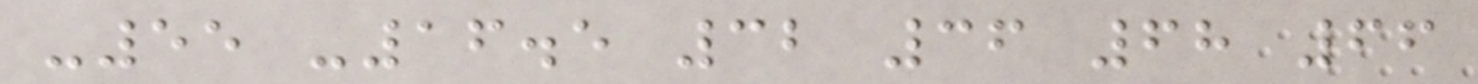-55 -16.5 32 36 68 66
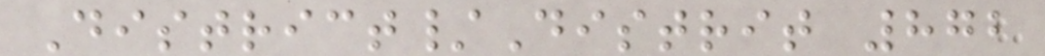District/Distrit 872
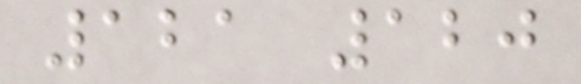121 120
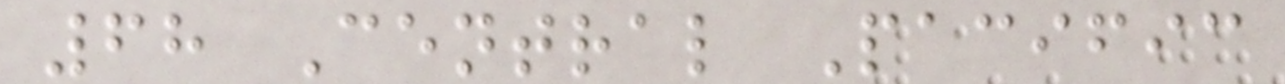68 Central Pacific
